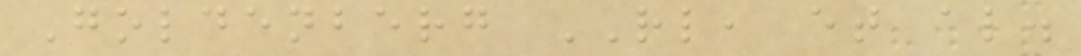Goldenberg RL, et al.
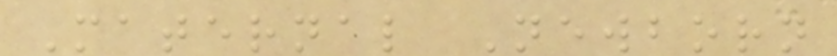Maternal Newborn
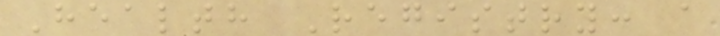Health Registry: a
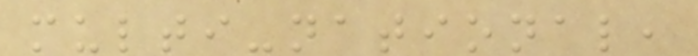multi-national,
